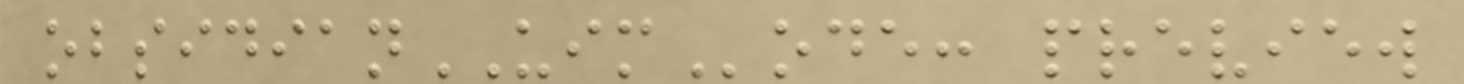obsidianUIMode: preview
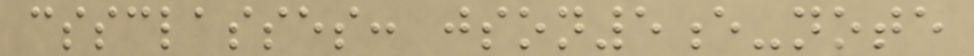cssclasses: json5e-note
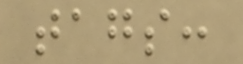tags:
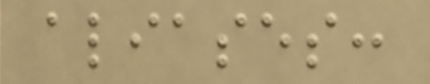aliases:
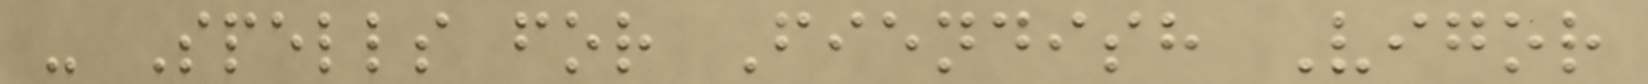- Spells for Fiendish Vigor
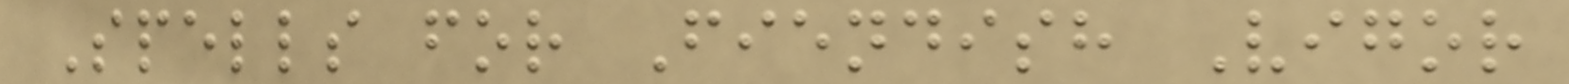Spells for Fiendish Vigor
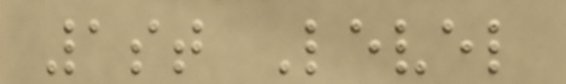1st Level
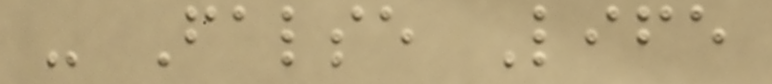- False Life
